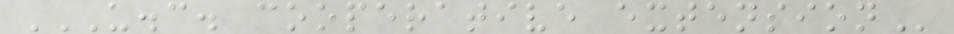U.C. COOPERATIVE EXTENSION
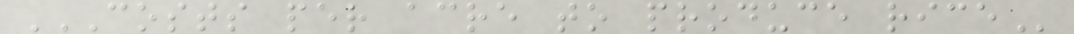COSTS PER ACRE TO PRODUCE RICE
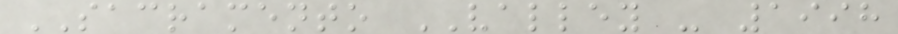SACRAMENTO VALLEY - 1998
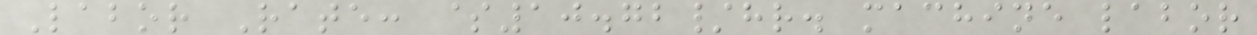Labor Rate: $10.72/hr. machine labor
